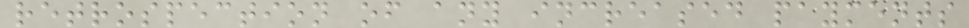retrospection of any increased payments
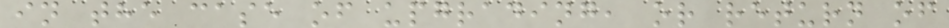in the case of upgrading, or return of
